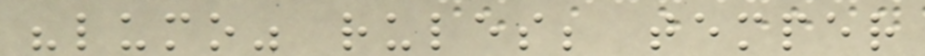"lumo" rules; temper
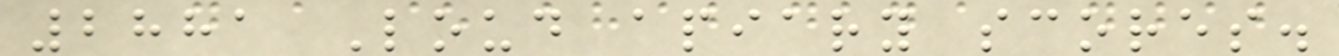2881 Loud apiary scores.
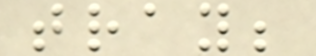tray;
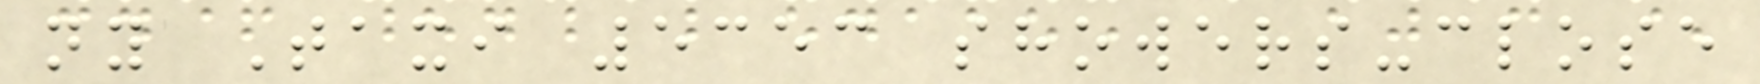ny Taxi 5353 showers-close
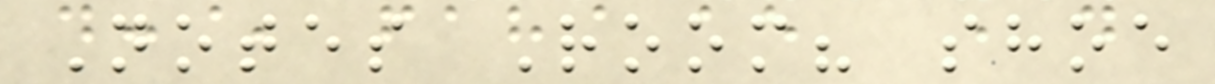Notes Room? shoe
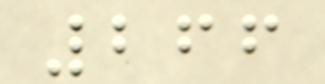266
